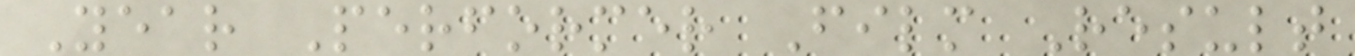Year Performer Film Result
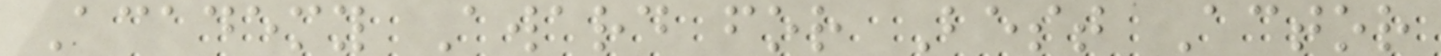Academy Award for Best Actor
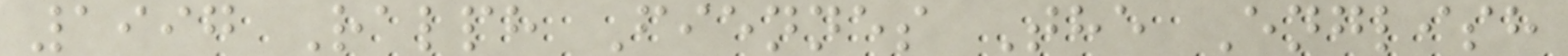1997 Ralph Fiennes The English
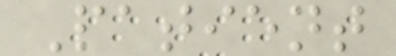Patient
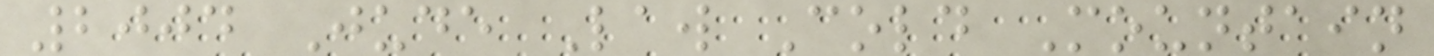2004 Jude Law Cold Mountain
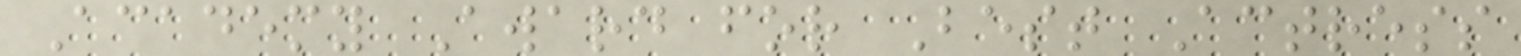Academy Award for Best Actress
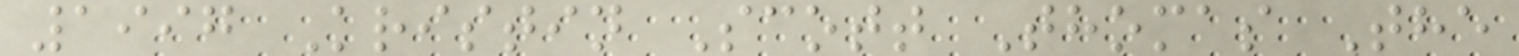1997 Kristin Scott Thomas The
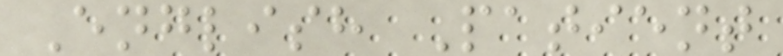English Patient
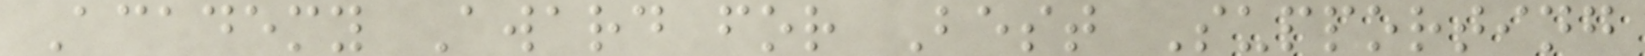Academy Award for Best Supporting
